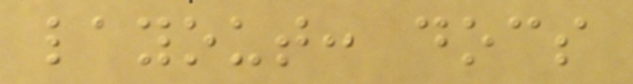layout: docs
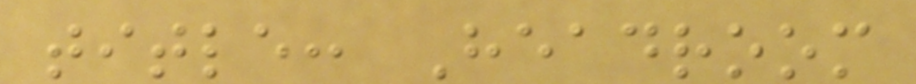title: Headroom
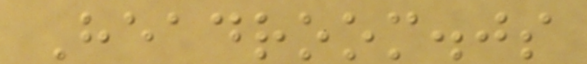Headroom.js
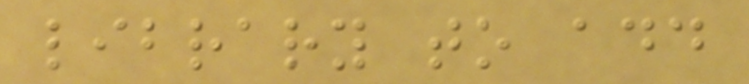library to add
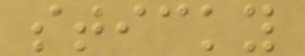sticky
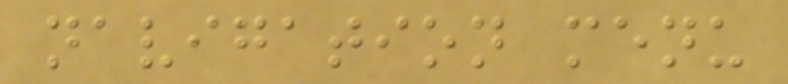navigation menu
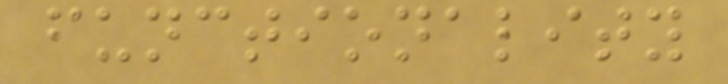functionality
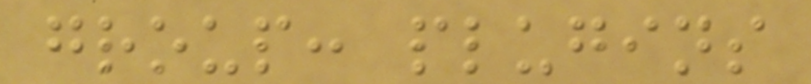group: plugins
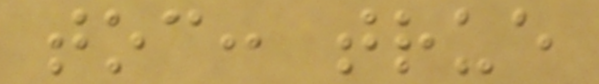toc: true
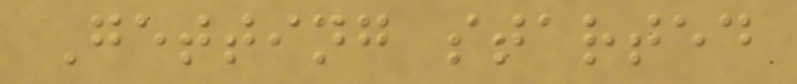Getting started
